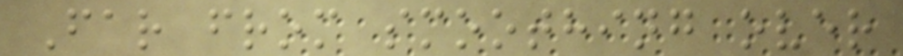Far from smoothing over
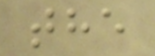the
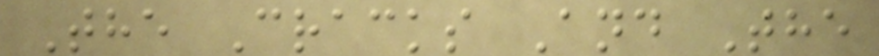The Cracks And The
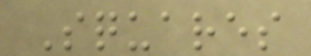Squares
